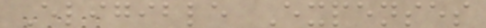Eligible Expenses
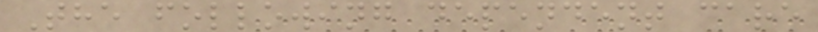The following dependent care
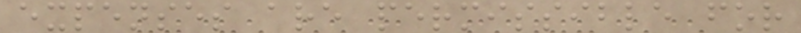expenses are permissible for
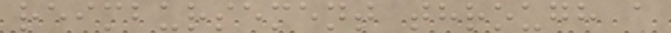reimbursement through a
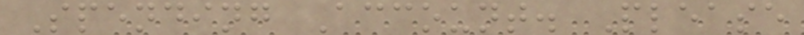Spending Account. Please
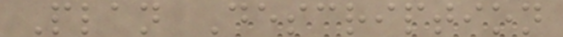Plan Description
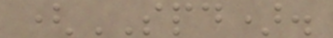(SPD).
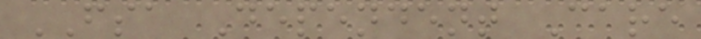FSA Dependent Care
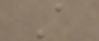A
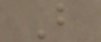B
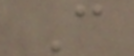C
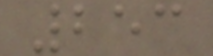253
